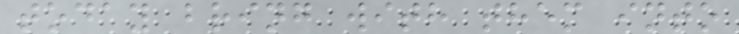today bring with them into
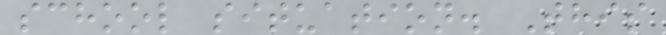school situation. This
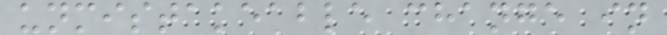unmistakeable change in
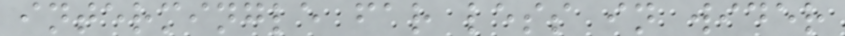intermingle far less in wider
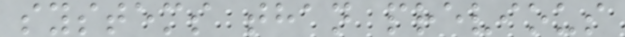systems than previous
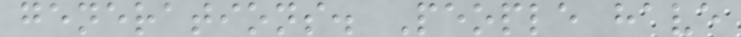generations. People have
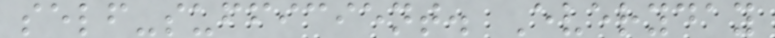self-sufficient. Everyday
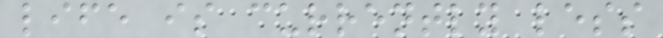life is currently less
